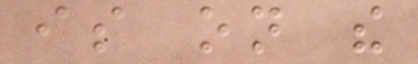is on the
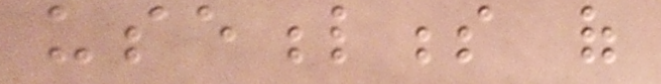usefulness of
